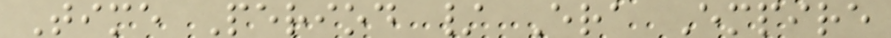Time Period / Era Empire
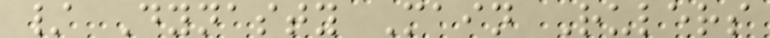/ Dynasty Main Rulers
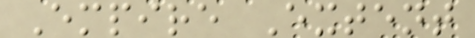Empire Extent
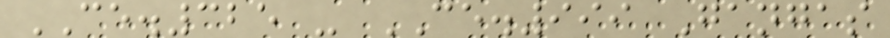CE.325 - CE.999 Gangas
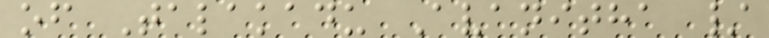of Talakadu Avanitha /
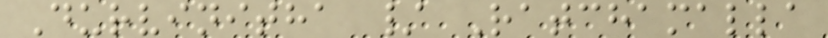Durvinitha / Ratchamalla
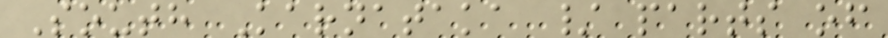South Karnataka / parts of
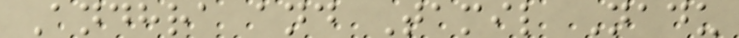Andhra and Tamil Nadu
